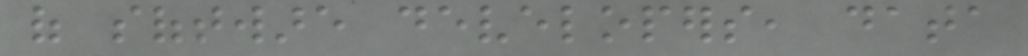of software developers, data
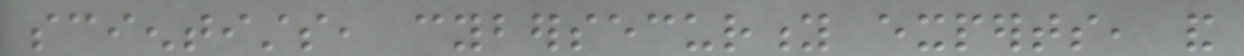scientists, cybersecurity experts, and
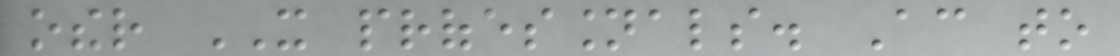other IT professionals. According to
